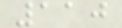110
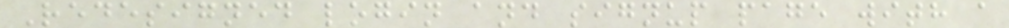Redesigned login and signup page with a
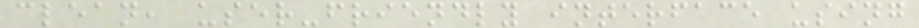clean, user-friendly interface using
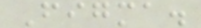Figma.
